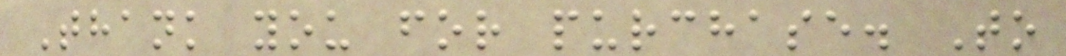Thank you for purchase. To
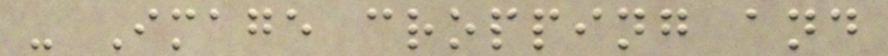- Image cropping and
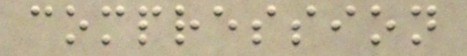compression
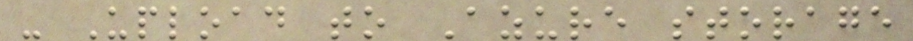- Upload to Azure storage
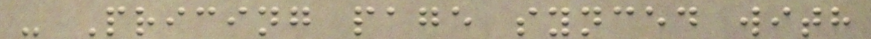- Pricing page synced with
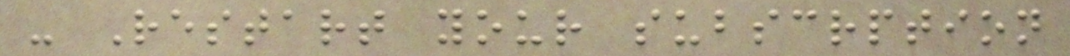- Restart your subscrption
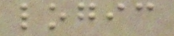logic
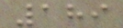189
